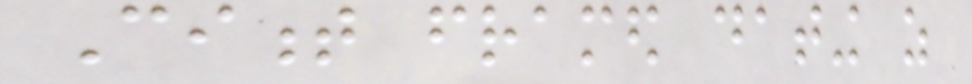Ciment framed dating as
